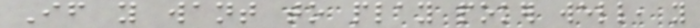If you want to play poker well, you
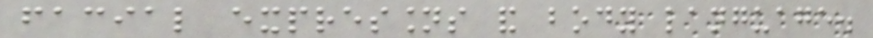facial expressions and body language.
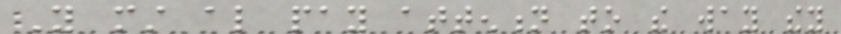You must also pay attention to the way they
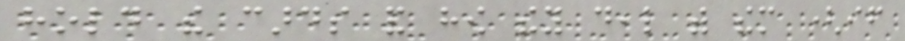hold the cards and how they deal with them (if
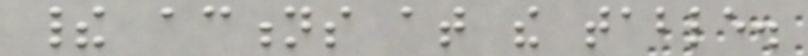their actions at the table.
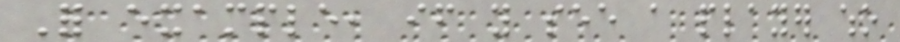For example, if you see a player who
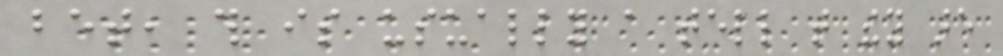bet, this is usually a tell that they are
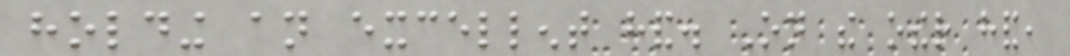holding an excellent hand. On the other hand,
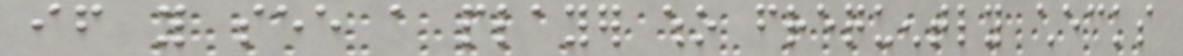if you see a player who frequently checks
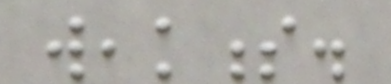weakness.
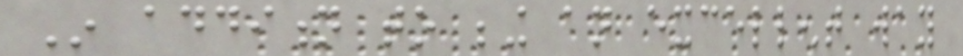In addition to being an excellent way
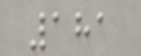181
